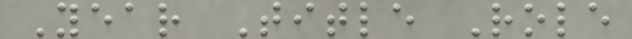Year Title Role
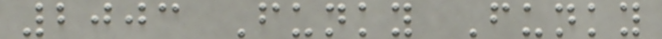2003 Funky Funky
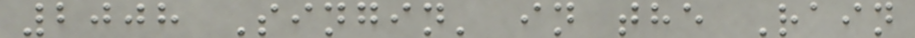2008 Singin' in the Rain
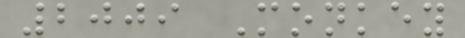2009 Monkey
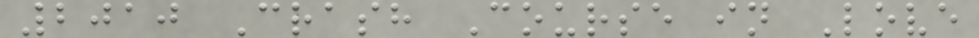2010 Crash Course in Love
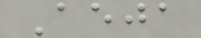Aeja
